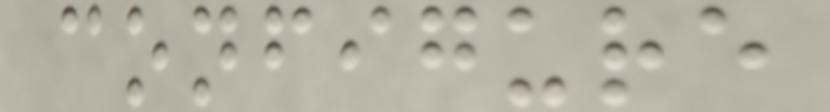configure
